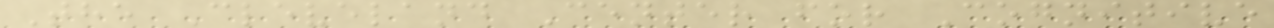The Cleveland Center for Cognitive
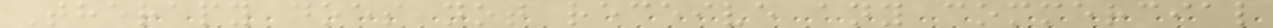Therapy does not receive any commercial
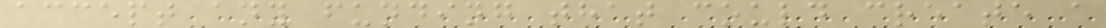accept any funding that could create a
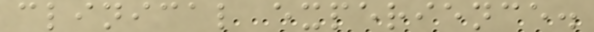clinical experience.
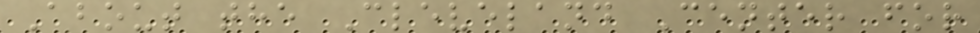About the Cleveland Center for
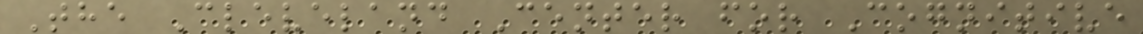The Cleveland Center for Cognitive
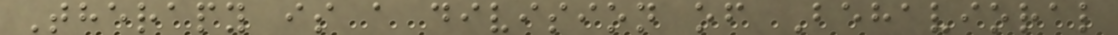Therapy is a division of Behavioral
